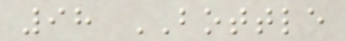98 BOTTLE
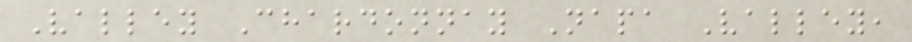Valley Chardonnay Napa Valley,
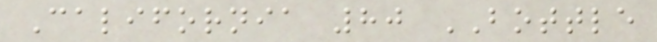California 80 BOTTLE
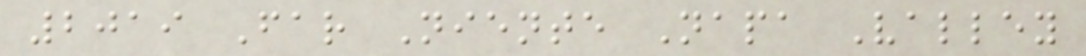2019 Far Niente Napa Valley
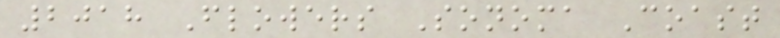2018 Flowers Sonoma Coast
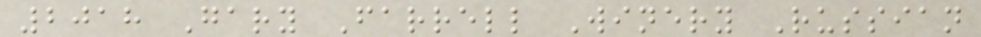2018 Gary Farrell Winery Russian
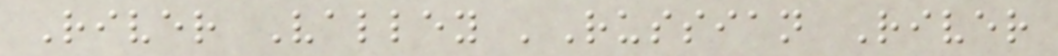River Valley 'Russian River
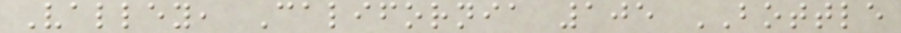Valley, California 105 BOTTLE
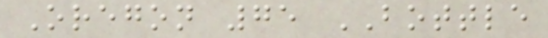Oregon 75 BOTTLE
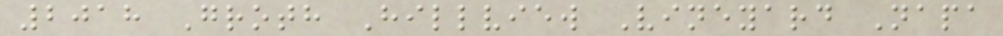2018 Groth Hillview Vineyard Napa
